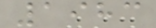1983
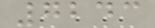7243
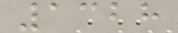1328
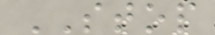STOP
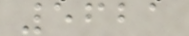5621
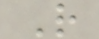R
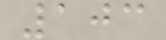103
